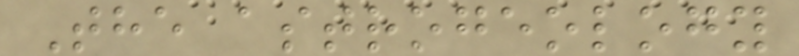The astrogeology
